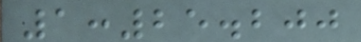1:25.200
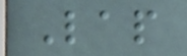Lap
